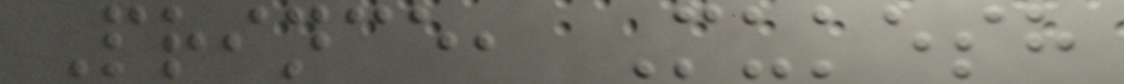Prince, Mukesh
